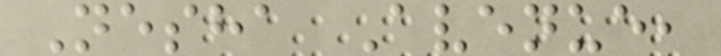Nesha Avenue,
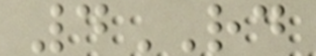4RD
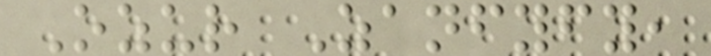Ozur Zanfyfy,
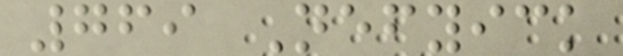769 Nefyick
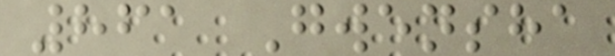861 Gwensha
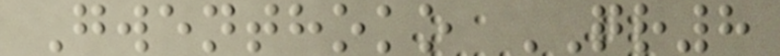Gwenthoko QR8
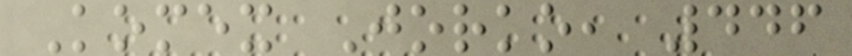Komex Jorko, 446
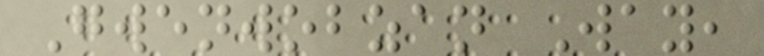Gwenwobzan Way,
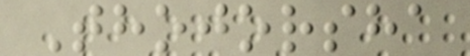Thojorsha
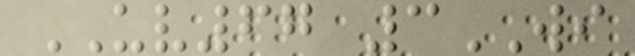UV67 3WI
